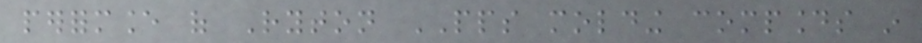performance of Ryton PPS molding compounds in
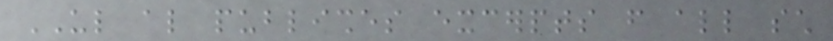UL also publishes excerpts from all such
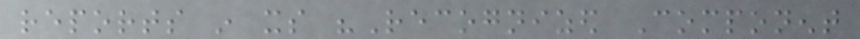reports in its "Recognized Component
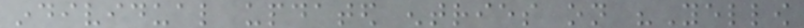individual updated entries on "Yellow
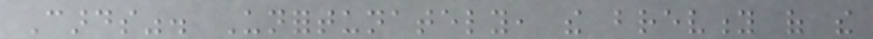Cards". Unfortunately, the brevity of the
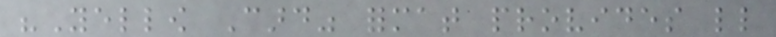"Yellow Card" format provides little
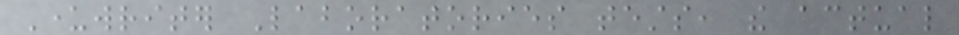Underwriter Laboratories tests, the actual
